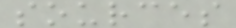sources
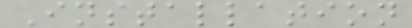Installation
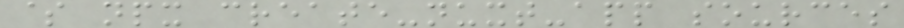$ npx create-nuxt-app sources
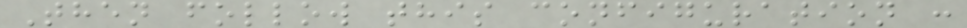Then follow this configuration :
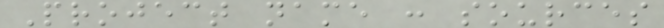Project name : sources
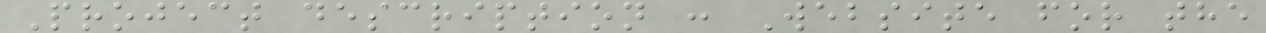Project description : Website for the
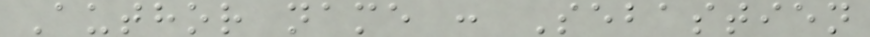Author name : Sebastien
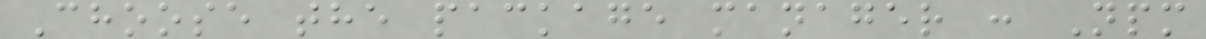Choose the package manager : Npm
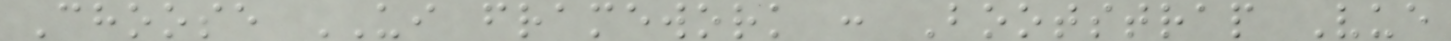Choose UI framework : Bootstrap Vue
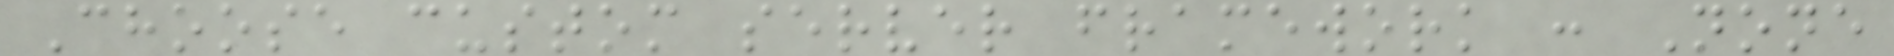Choose custom server framework : None
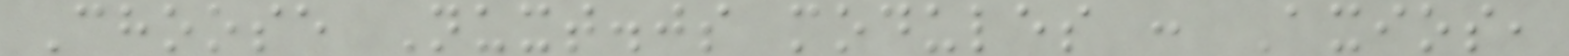Choose Nuxt.js modules : Axios,
